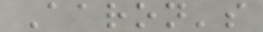Aaron's
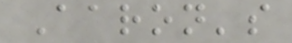Aaron's
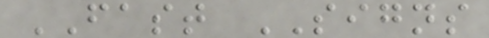FAST SIGNS
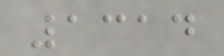1314
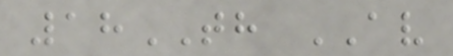18TH AV
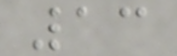13
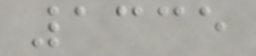1335
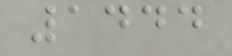1444
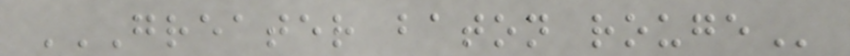GREATER BATON ROUGE
